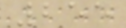255
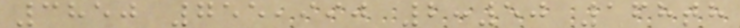3850 755,990 2:50 168th
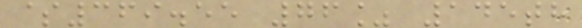$369.55 76% 145th
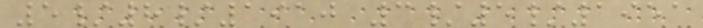5/8/1910 3/5/1951
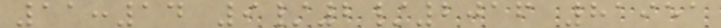11:14 9/2/2016 81951
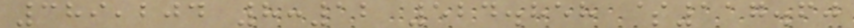389,204 8:12 524.858 $117.60
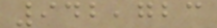942,723
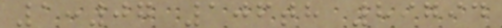1:07 106th 89794
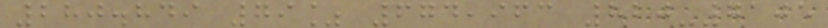280.849 79% 674,963 820-7105
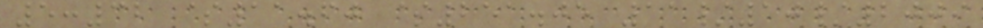5:32 $11.60 $251.05 11/10/2009
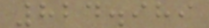824.989
